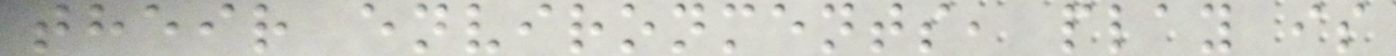their environments, play is
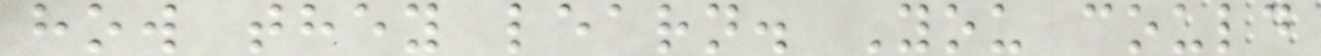how they learn. You could
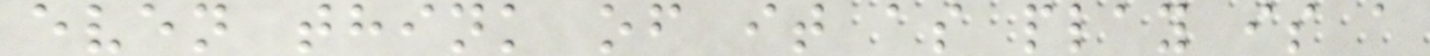even think of it as play is a
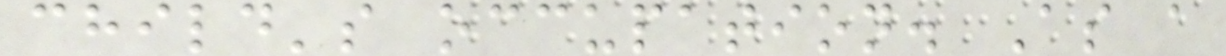child's occupation. As a
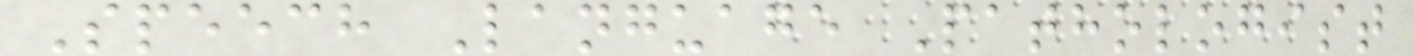Speech Language Pathologist
